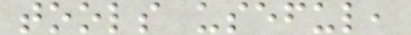tools useful,
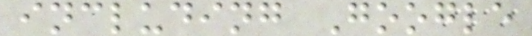including Google
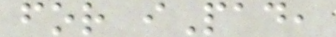for iPad,
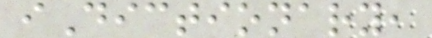iDictionary,
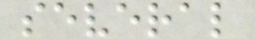several
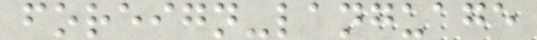foreign-language
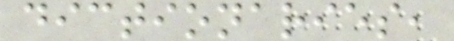dictionaries,
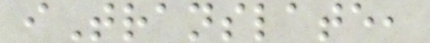iTranslate,
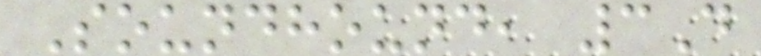Soundhound, 3D
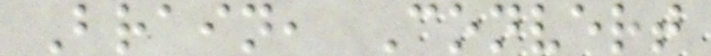Brain, Convert
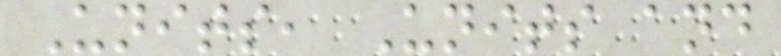Units, Units and
